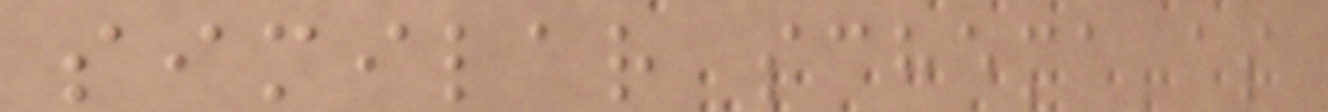similar schema as
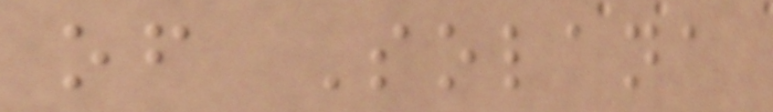of Solana
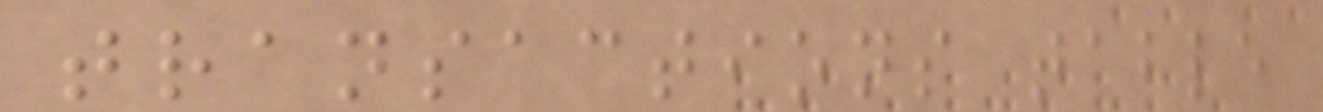transactions table
